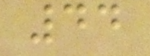44
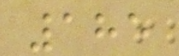185
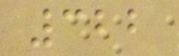322
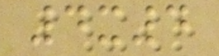4x4
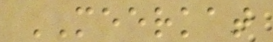MEERKAT
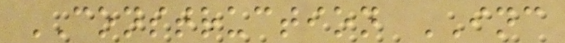CONSTRUCTION INC
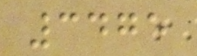3475
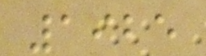1925
